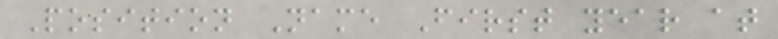Position Name First year at
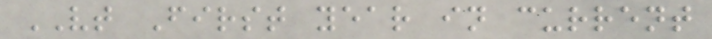VT First year in current
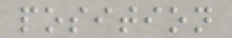position
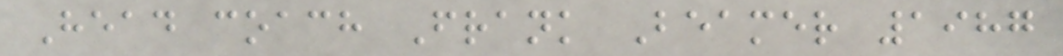Head coach Frank Beamer 1987
